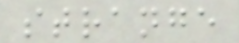strange
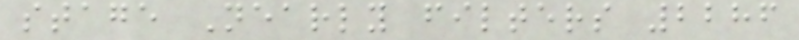stage Nearly filters 2286
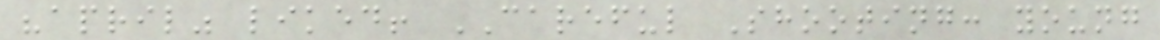"april" liked! CAREFUL Shooting: young
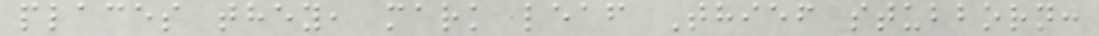places they, mark leaf Thief stubborn:
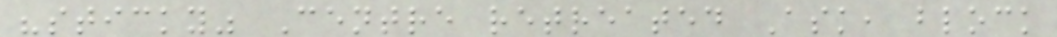"sticky" Centre retreated Ask, block
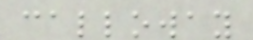calloway
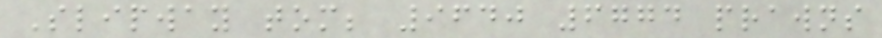Slipway tom; 9640 6774 prawns
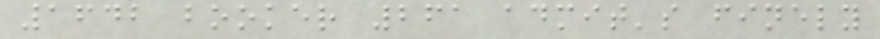1642 booker 261 admit's finely
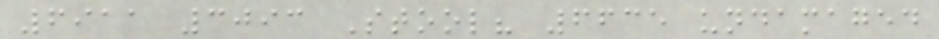6911 3093 Stool? 6635 undamaged
